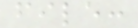file:
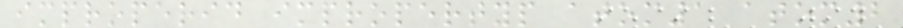improperid impropertyp atom1 atom2
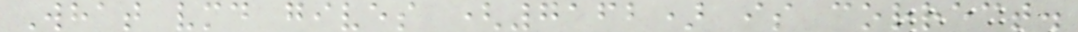What vmd gives (7162) is correct.
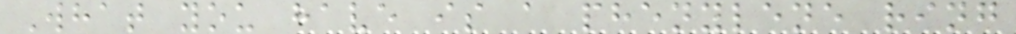What you have is a phenylene ring
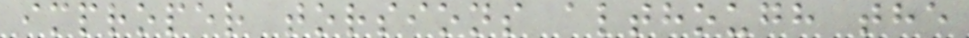improper torsions although the
